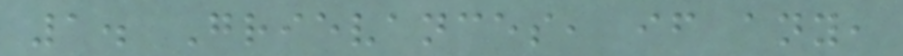1. Grievances, if any,
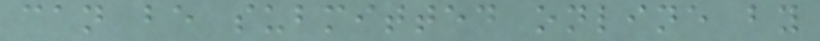can be submitted online by
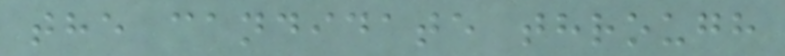the candidate through
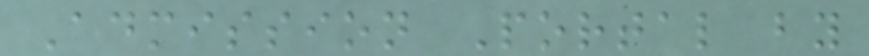Admission Portal by
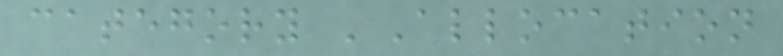category 'Allocation
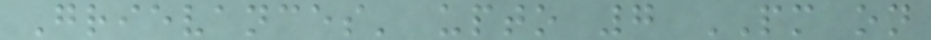Grievances' upto 7 PM on
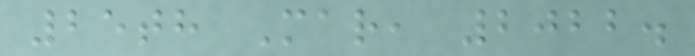25th Mar, 2022.
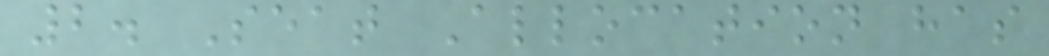2. Seat Allocation has
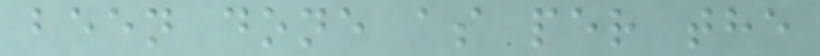been done as per the
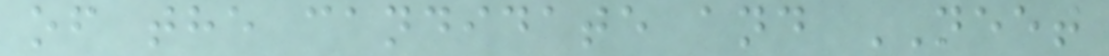of the candidate and NEET
